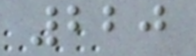220
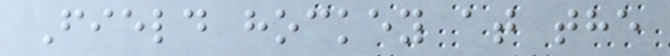Field hockey at the
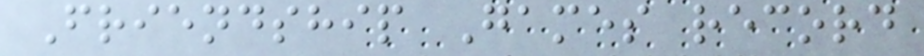Friendship Games record
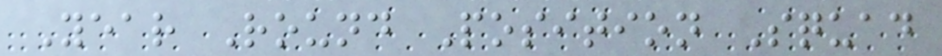Year Round Position Squad
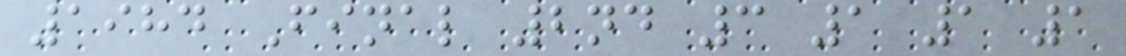1984 Final 2nd 3 1 1 1
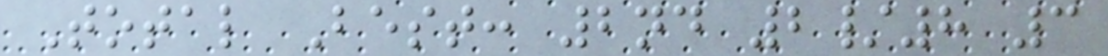Total Best: 2nd 2/8 3
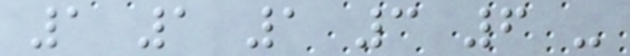1 1 1 3 6 -
